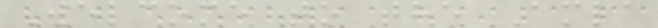Welcome to the Amla
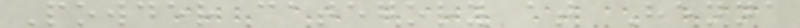Powder category at Henna
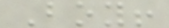Boy!
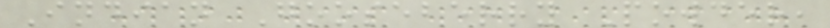Indian Gooseberry Powder,
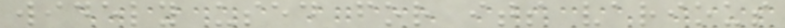widely used for its various
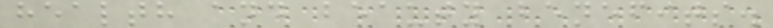health and beauty benefits.
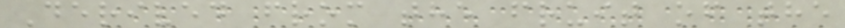Derived from the fruit of the
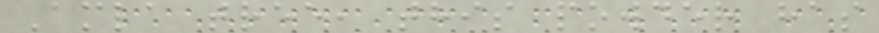Amla tree, this powder has
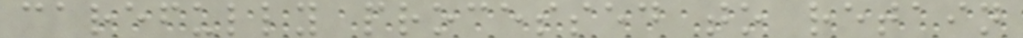carefully processed to retain
